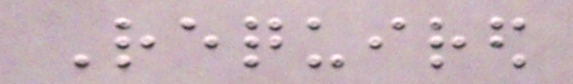Required
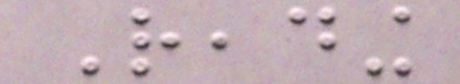Reading
